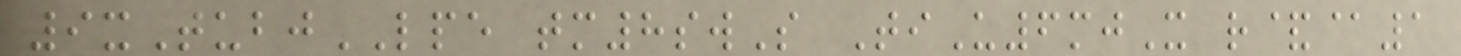9xTubjLPE tm8swS TiU6mjX r&@1
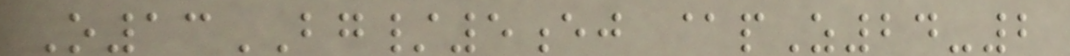O13BG/5ej @pZ24-2
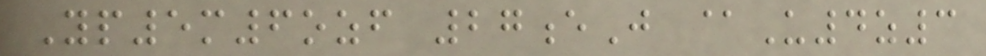Yp5m6ozf 27eJ @U4z3
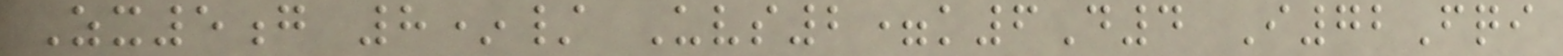Zx5g 8*/ Uvs2=k6D4 I72Fqi
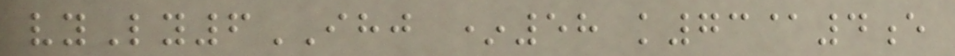vyLy6IHJ *58 k73@4e
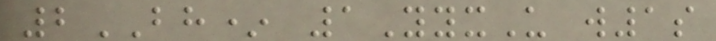2BH* 1YyxU w1s
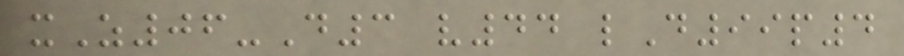xZ06-D3 v44 lD99p4
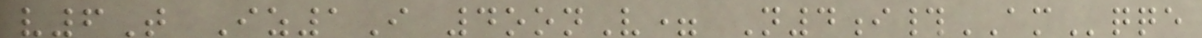v6T Iz1I 4oonV= N4i#AMqqe
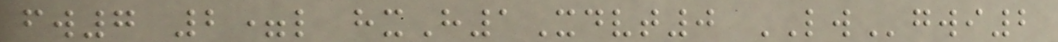fw7 2=l hxH1Xdvt0 LWgwi2
